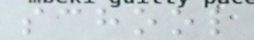school
